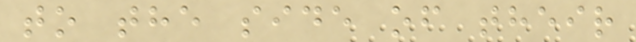to the side of their
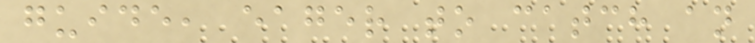guide, eager to catch an
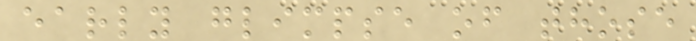early glimpse of those
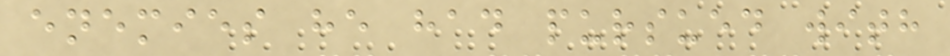enemies he had pursued with
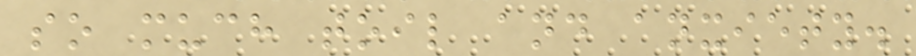so much toil and anxiety.
